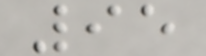95
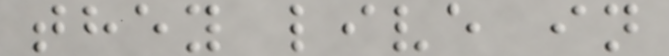they live in
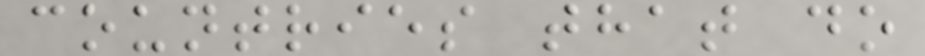countries that do
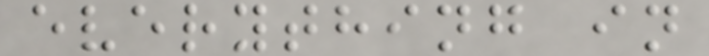everything in
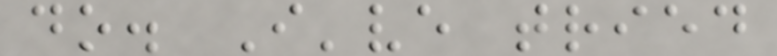do. I've tried
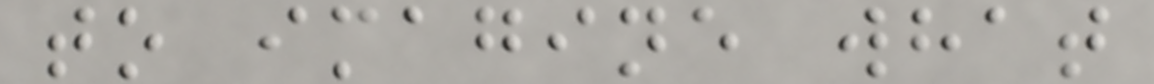to imagine what
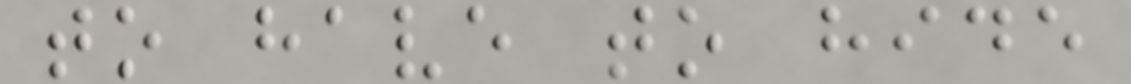to have to hide
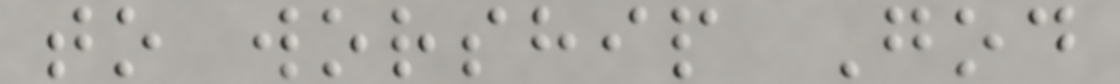to worship God
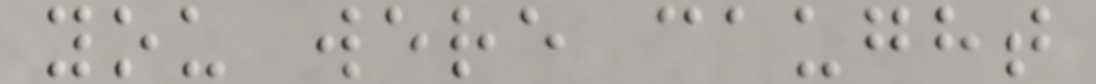you were caught
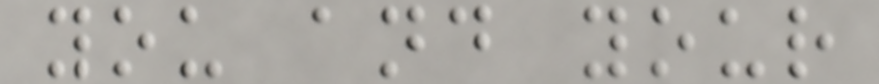you and your
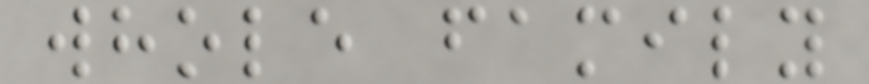whole family
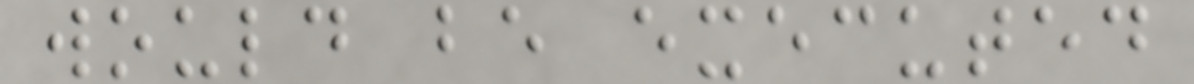would be executed
